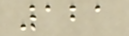121
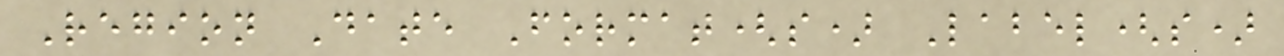Region Date Format(s) Label(s)
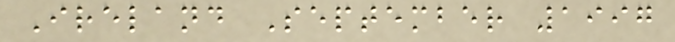Ireland September 1997
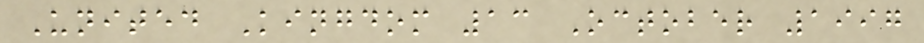United Kingdom 13 October 1997
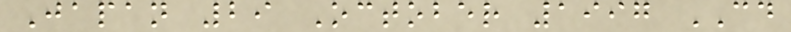Japan 29 October 1997 CD
